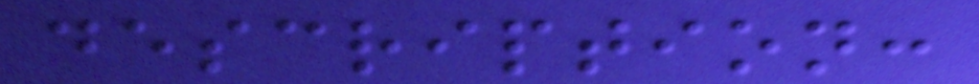description:
